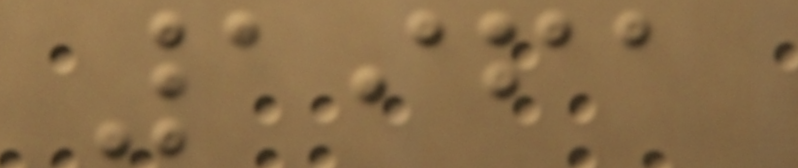1961
